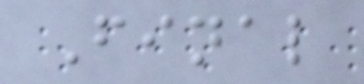Final
